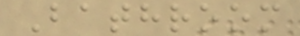Bathroom
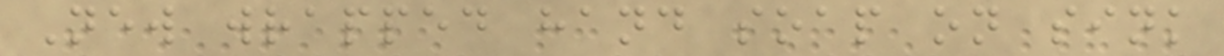New wrapped hand soap on sink
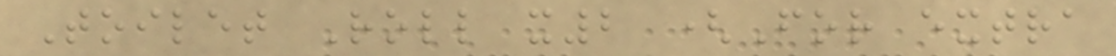Toilet Roll x2 (For extra
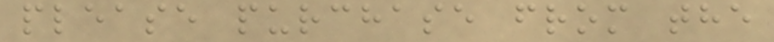please purchase from the
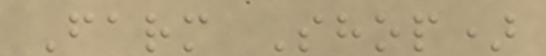Farm Shop)
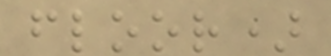floor)
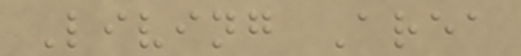Living Area
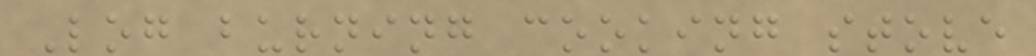Log burning cooking stove
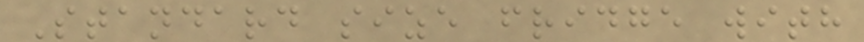Standard size fridge with
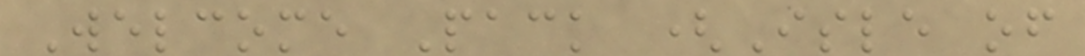Welcome Pack (Isle of
